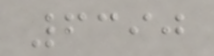6390
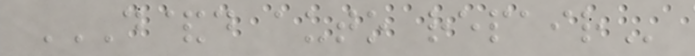D&D AUTO REPAIR
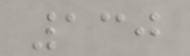130
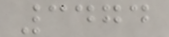3474
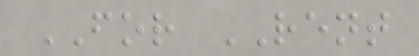FOR RENT
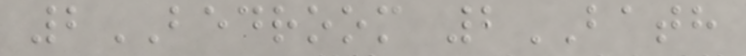2BEDROOM 2BATH
